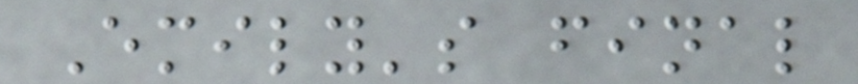Emily's final
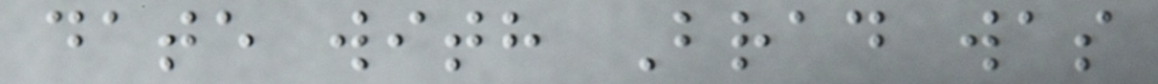date with Brad was
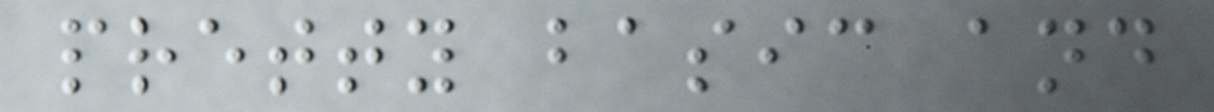pretty basic and
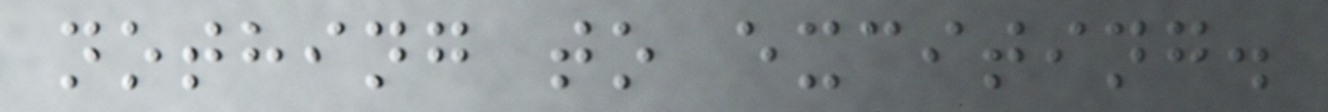nothing to exciting.
